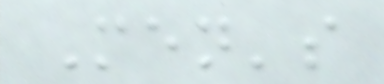Men's
